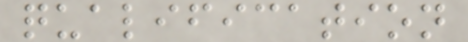qualification
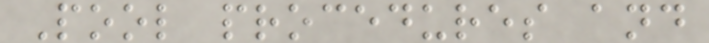Pool procedures and
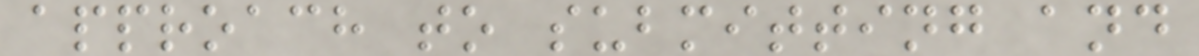approach to submitting and
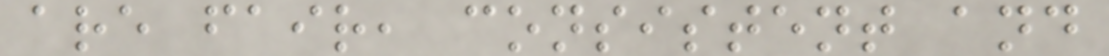are fair, consistent and
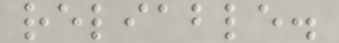reliable.
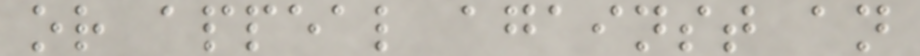or appeal against an
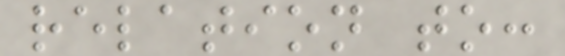relation to:
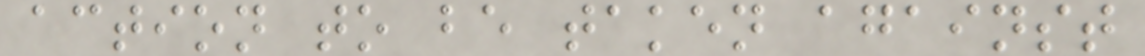action to be taken against
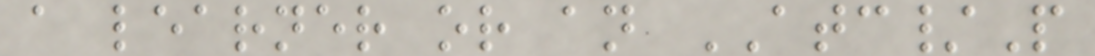a learner or an ATC/P
